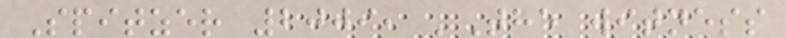Spitzer 2009, 'The witness
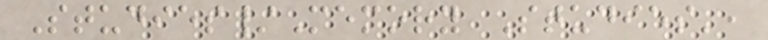Studies/Memory Studies',
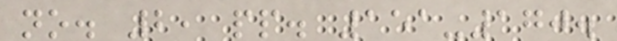no. 2, pp. 151-170.
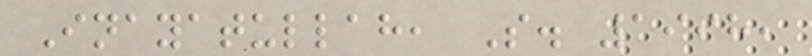Inayatullah, S. 1998,
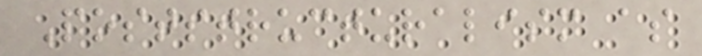Poststructuralism as
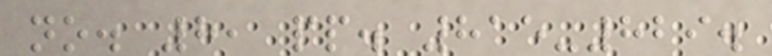no. 8, pp. 815-829.
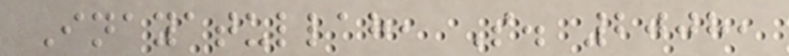Inayatullah, S. 2008,
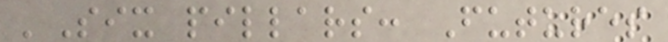'Six pillars: Futures
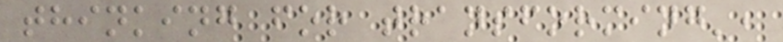thinking for transforming',
